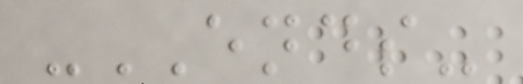-ENDS-
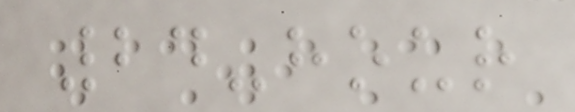24-hour
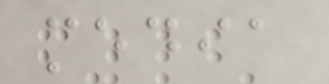media
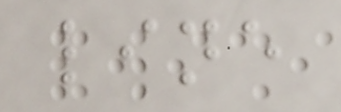line
